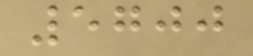5700
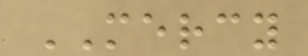MERCY
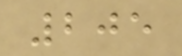205
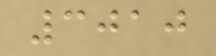3010
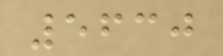5630
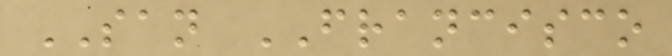SAN FRANCISCO
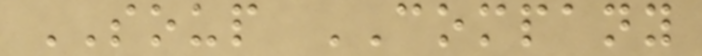SOUP COMPANY
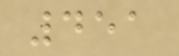451
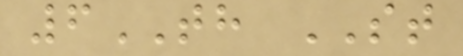6TH ST
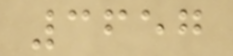3657
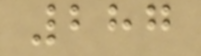287
